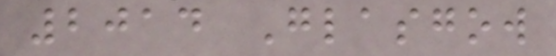2014 Glasgow
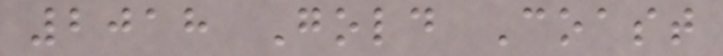2018 Gold Coast
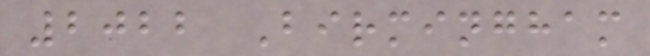2022 Birmingham
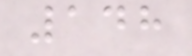148
